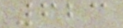623
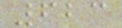623
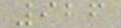926
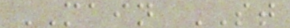MAIN ST
